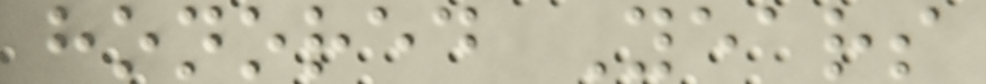honored Years
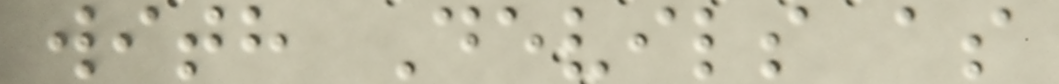with Devils as
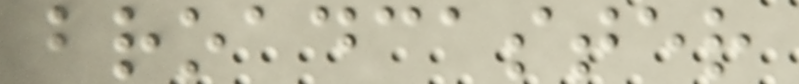broadcaster
